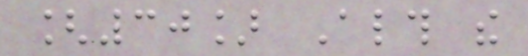[30] Although the
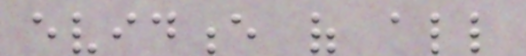evidence of all
